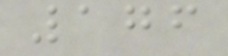176
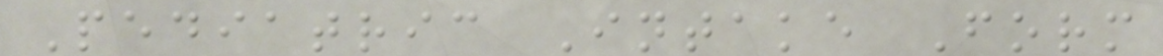Pediatric Intake Form
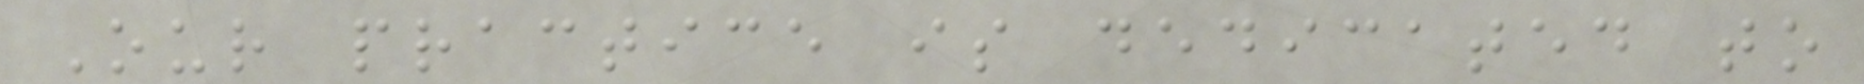Our practice is dedicated to
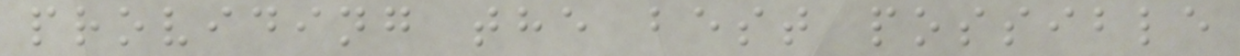providing the best possible
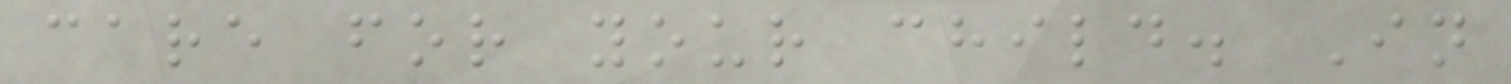care for your child. In
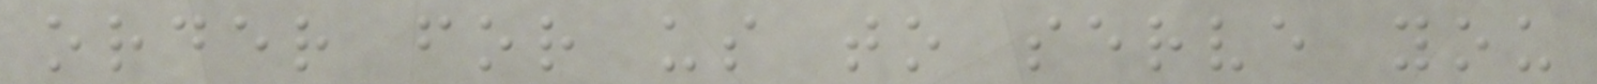order for us to serve you
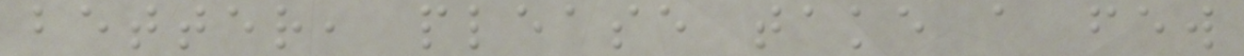better, please take a few
